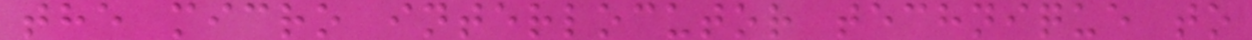the micro interlocutor technique to
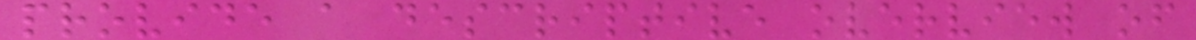provide a descriptive overview of
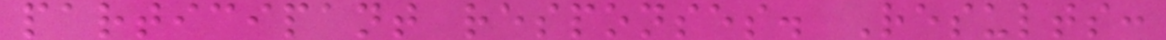participant responses. Results:
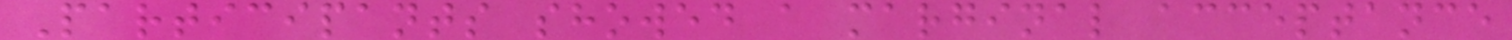Participants showed a marginal acceptance
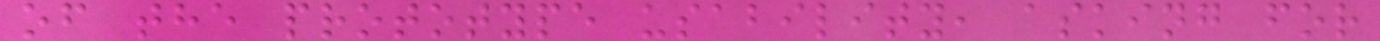of the prototype usability, asking for
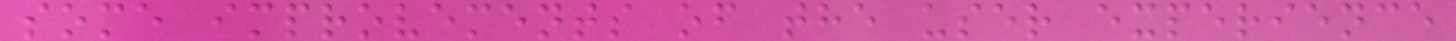some improvements of the user experience
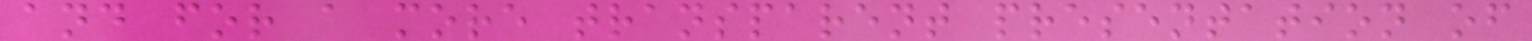and for a more transparent presentation of
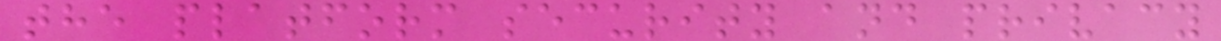the platform security and privacy
